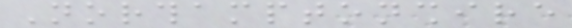Northamptonshire
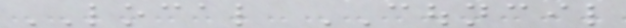LOCAL COUNCIL
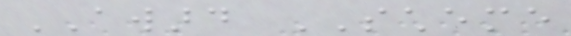AWARD SCHEME
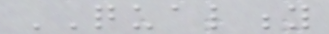QUALITY
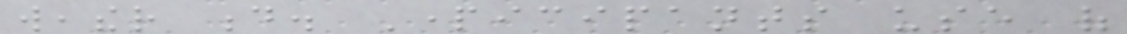weather d. Participants use of
